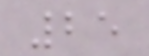25
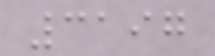3197
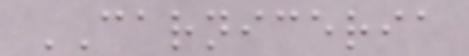CARNICERIA
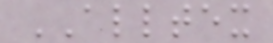ALLTEX
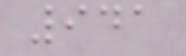941
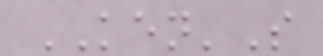KEN'S
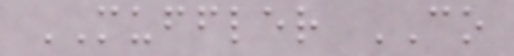MUFFLER CO
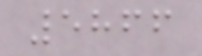5866
